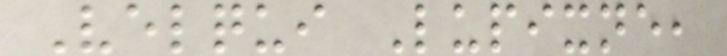Velqui Lupixne,
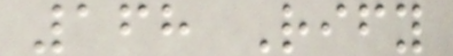168 Rify
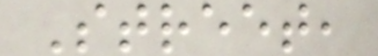Street,
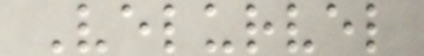Velurvel
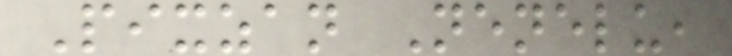Pixzan Nenelu,
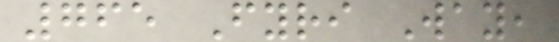765 Fyri Way,
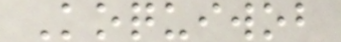Koquiwob
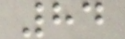84
